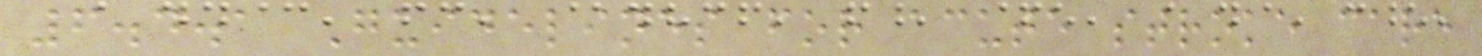6.4.1 Guidelines for acute stroke care
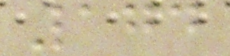174
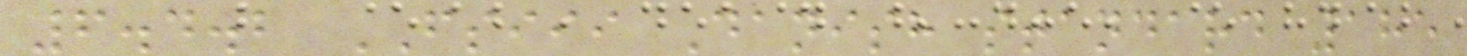6.4.2 FSIII Danish standard 185
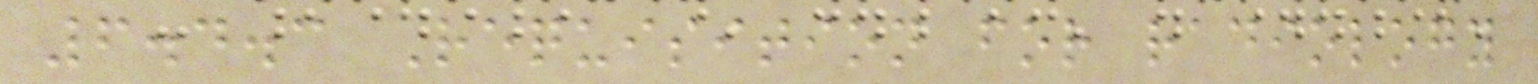6.4.3 Requisition for radiology
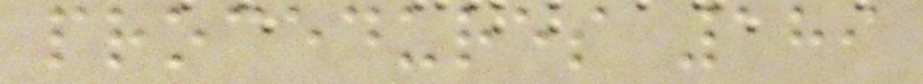procedures 189
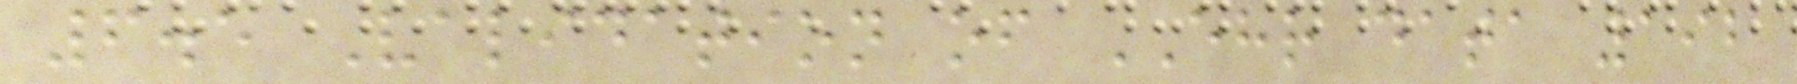6.5 Validation of EHR data 192
